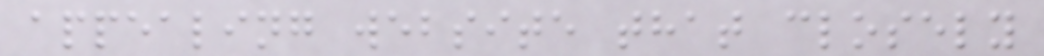appealing website that closely
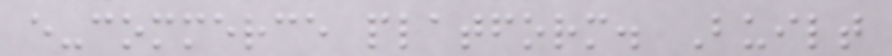e-commerce platform. Built
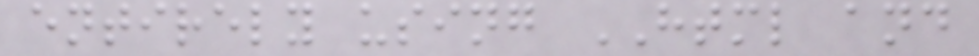entirely using HTML and
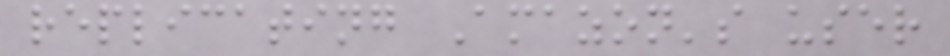replicating Amazon's user
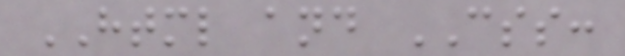HTML and CSS:
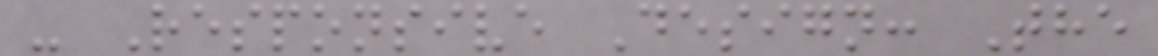- Responsive Design: The
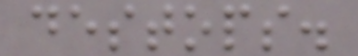destops.
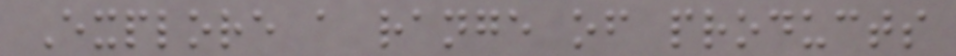Explore a range of products
